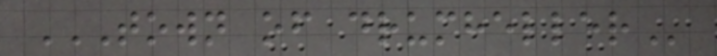TOWN OF DRUMHELLER
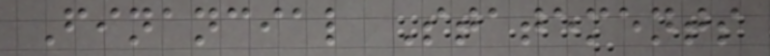Financial Statements
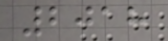2018
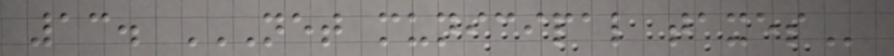13. NET MUNICIPAL TAXES
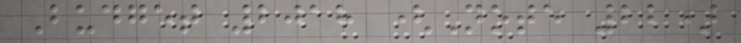Budget 2018 (Note 22)
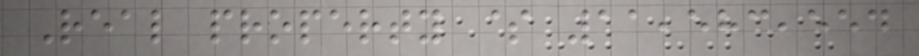Real property $ 11,583,554
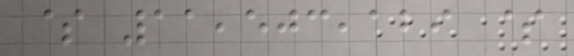$ 11,503,129 $
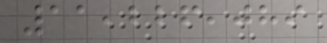11,226,089
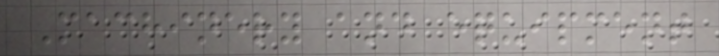Machinery and equipment
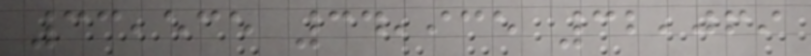33,535 34,935 32,069
